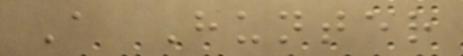A Hunter
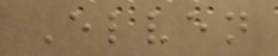Elven
